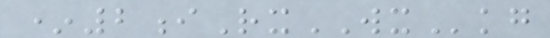*2iRxWXkg
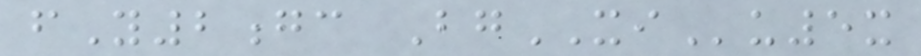fY2gc BgXIu5x
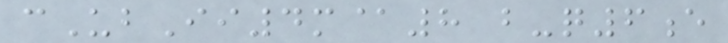cUbIi4m@8 b-q6e
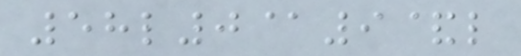58l0@9&l
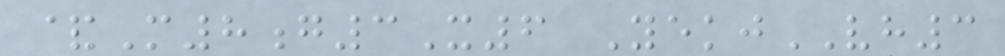&M8g3X6 YekjVH3
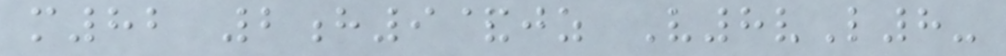m82 2h9&jz V8vL8-
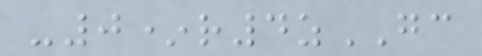-0*r4zGC
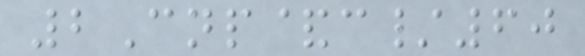2Cnp&c/60
